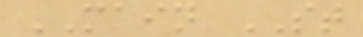MAIN ST
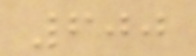600
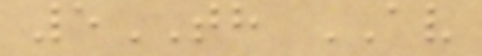5TH AV
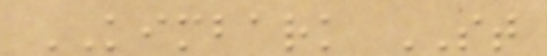KIMBARK ST
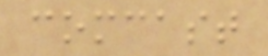comcast
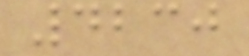4230
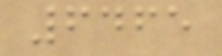6465
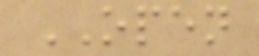OPEN
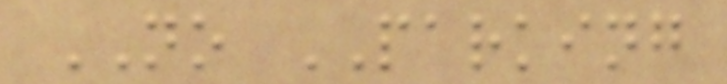NO PARKING
